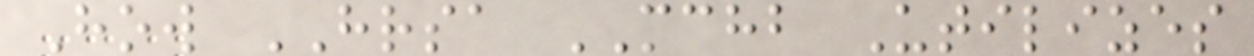How HRSA MCHB Utilizes
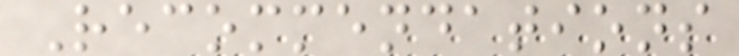Recommendations
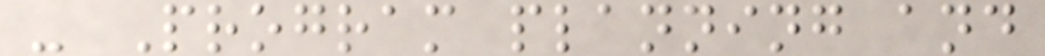- Program planning and
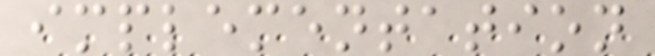implementation
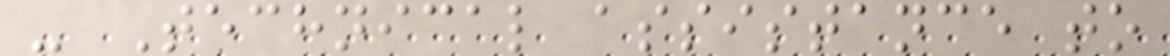- Technical assistance to
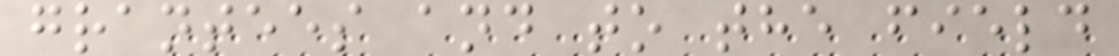grantees and to the field
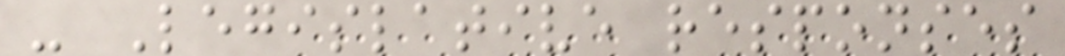- Legislative responses
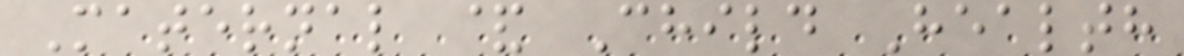Maternal & Child Health
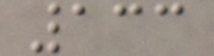133
